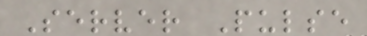Server Pulse
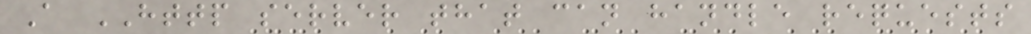A HTTP server that can handle requests
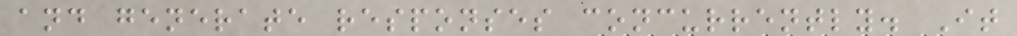and generate responses concurrently. It
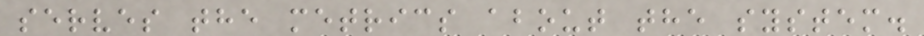serves the metrics about the system.
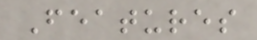Features
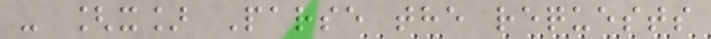- [x] Parse the requests
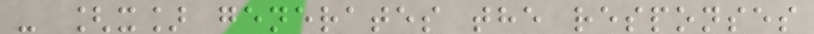- [x] generates the responses
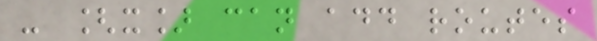- [x] can add routes
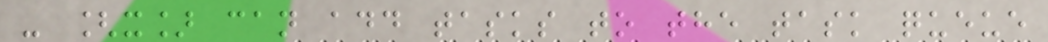- [x] can add tasks to the task queue
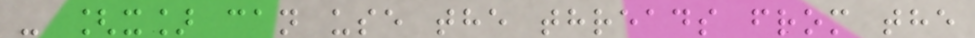- [x] can use the threads from the
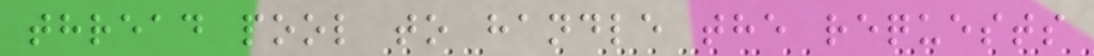thread pool to handle the requests
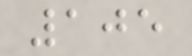105
